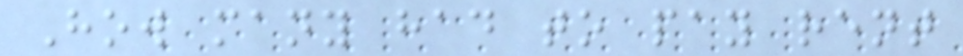How many had to pay rent
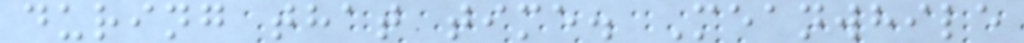during that time. Meanwhile
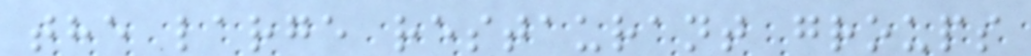the large restaurant groups
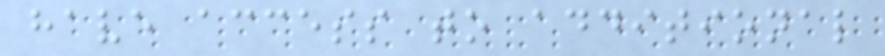have access to additional
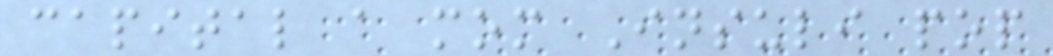capital a mom Insuli pop
